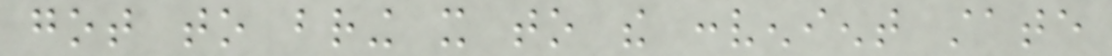got to bring it to the convenient state
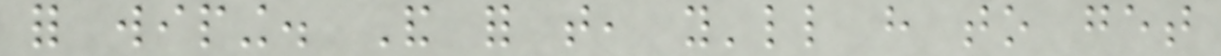for wiping. And for that, you'll have to get
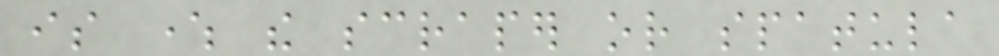is where the scraper or spatula
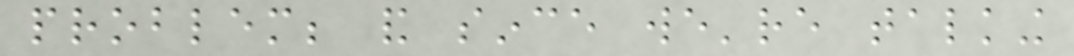problem; and since we're talking
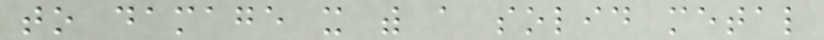to damage it with a solid metal
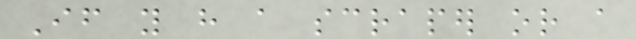If you have a scraper or a
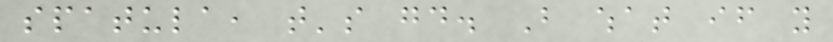spatula, that's good. But what if you
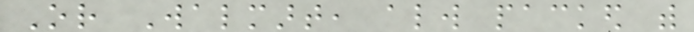Or Walmart, always packed with
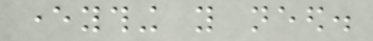everything you need.
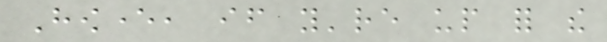However, if you're up for the
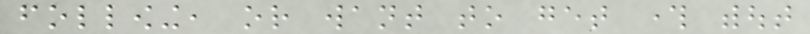following, or want to get through without
